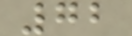72
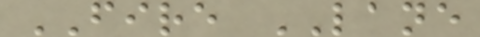FIRE LANE
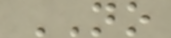NO
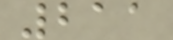211
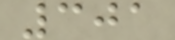301
